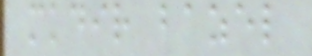mkdir bazel
